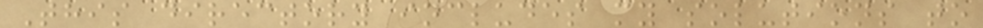This directory includes my solutions to
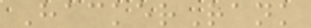HackerRank
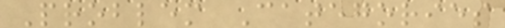Problem Categories
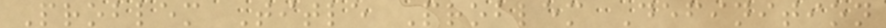Problem Title Problem Definition
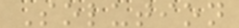Solution
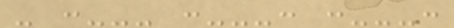- :--- :---: :---:
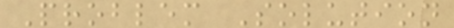Problem Solution
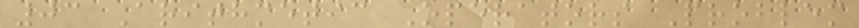03 Arithmetic Operators Problem
